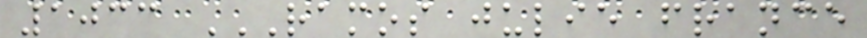1033 RAMOS JULIE FRANCE
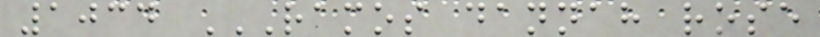1034 RAMOS DANNAH ROSE
